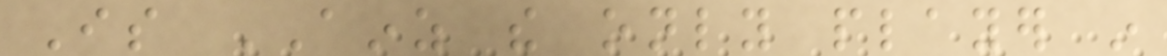Is AINZ the only player in
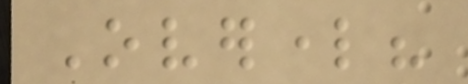Overlord?
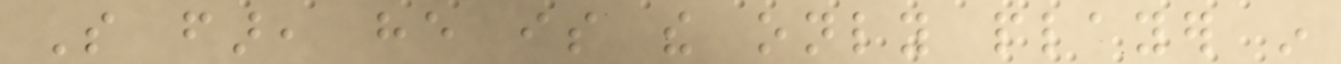So far, he is the only player in
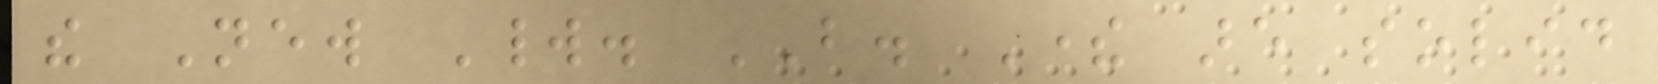the New World. BUT. There are solid
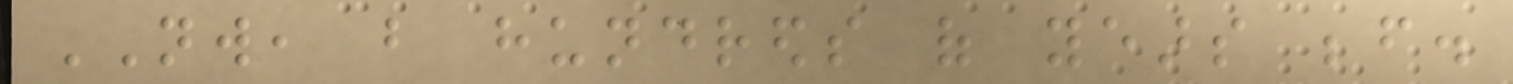NW, but hundreds of years before.
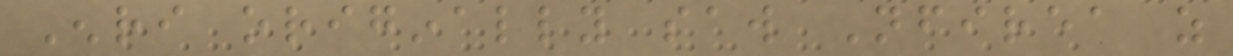Enri originally saw Nfirea as
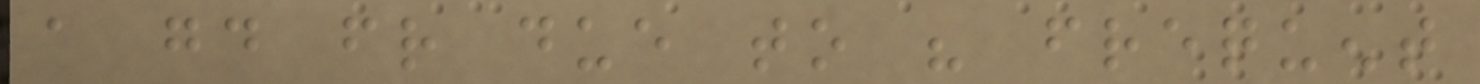a good friend due to his frequent
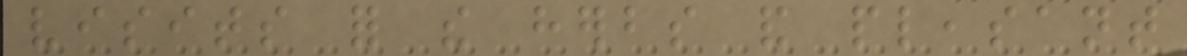visits for the herbs and pleasant
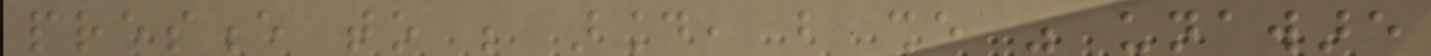presence to be around, but she was unaware
